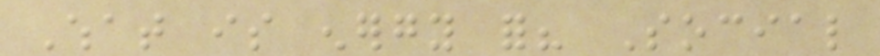What is energy for? Social
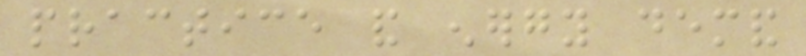practice and energy demand
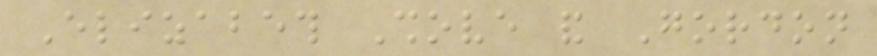Elizabeth Shove and Gordon
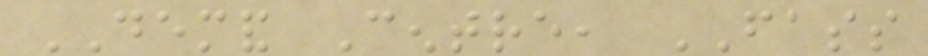DEMAND Centre, FASS
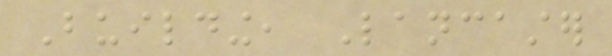Building, Lancaster
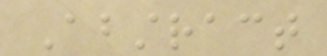Abstract
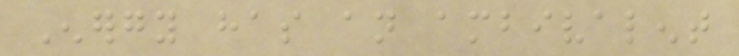Energy has an ambivalent
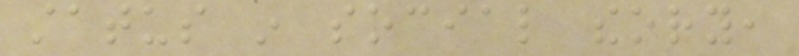status in social theory,
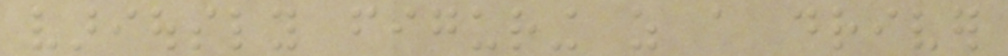variously figuring as a driver
